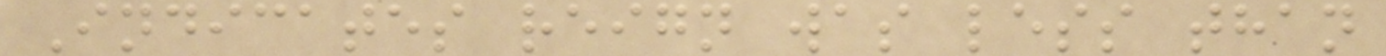Indicates reign was less than
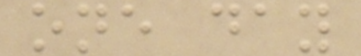one day
